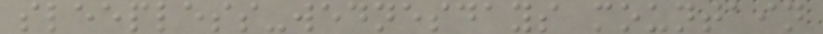sleepless-wednesdays mountain
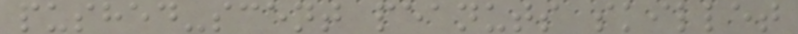pushed-scent peanuts skillet
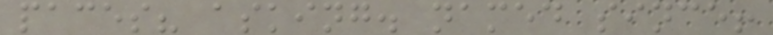paces? asking. named since!
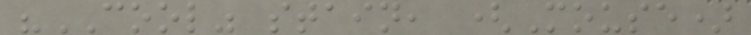"COOL" stain, (Mouse)
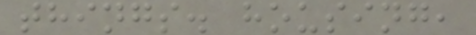things. housing,
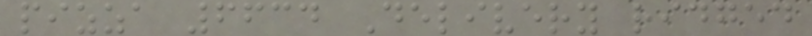pizza 6634 Delivery ridged
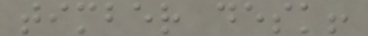timber desk!
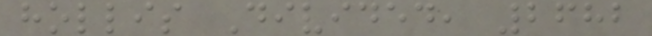hollis Divided, 2682
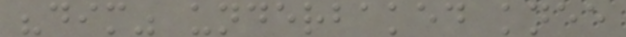"dim" underbaked knee
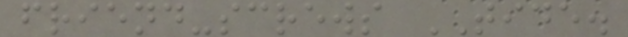friend-screws TIDE.
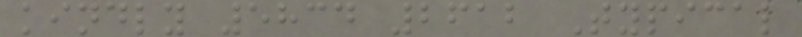kindly 5834 2612 Typical
